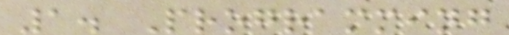1. Programming
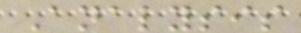Analysis
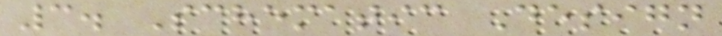3. Schematic Design
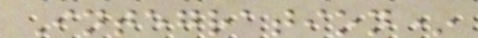Integration*
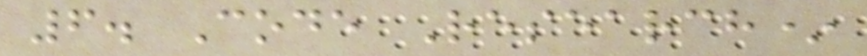6. Code Research*
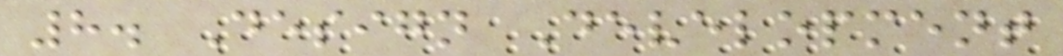8. Design Development
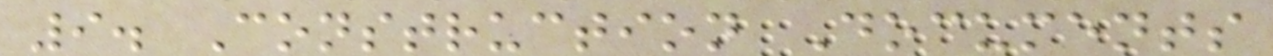9. Construction Documents
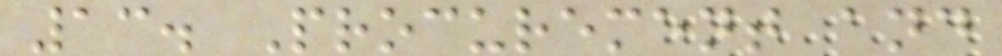13. Procurement and
